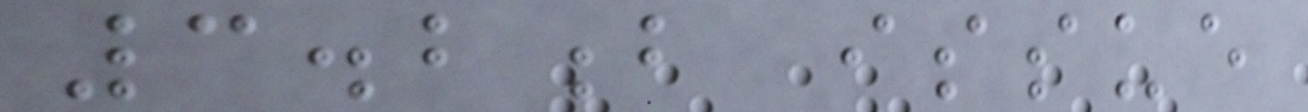3.2b issue
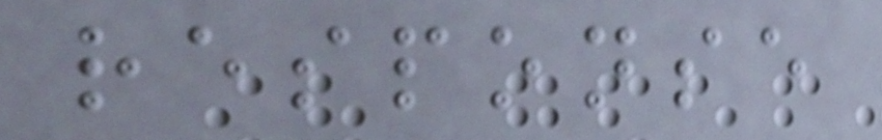response
